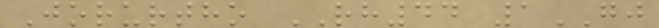Jorurtho RH44 1GJ
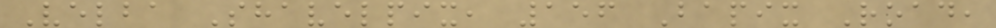Velba Shavelpix, 156 Bapix Road,
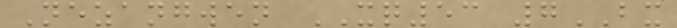Nezangwen XQ53 7BX
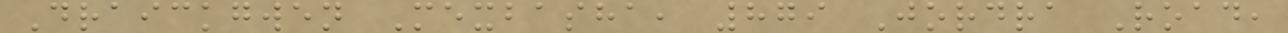Draickgwen Mexbasha, 879 Jordra Road,
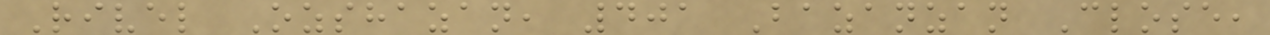Rivel Ozshazan, 401 Bazanzan Close,
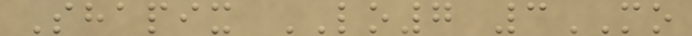Shapix LO7 3MO
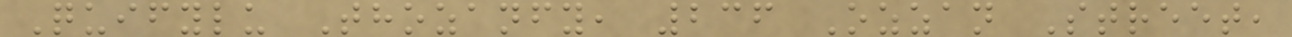Quifylu Thozanfy, 236 Ozzan Street,
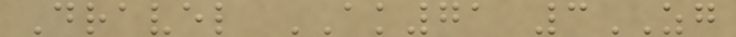Dravel AK71 3ZG
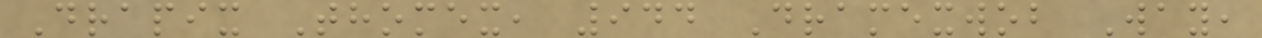Drapix Thomex, 944 Dramexwob Way,
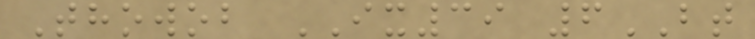Thowob IX39 6BT
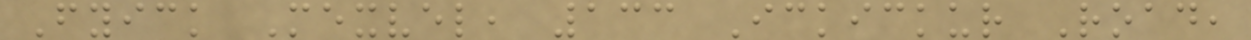Fyick Mexvel, 133 Ickickur Road,
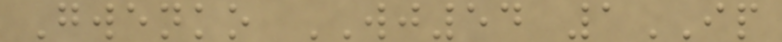Gwenko WJ54 1IP
